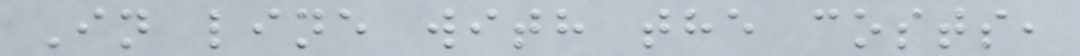In line with the costs,
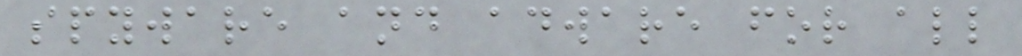spyware and adware for all
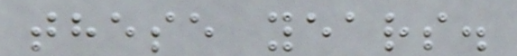these years.
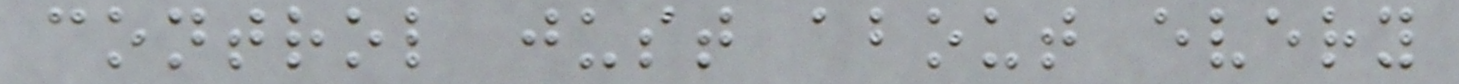control just about every
